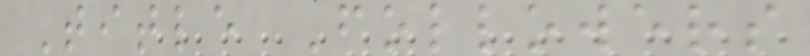Title Followers
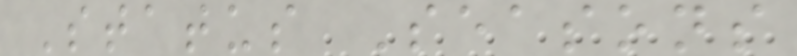Status Seasons
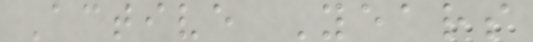Active Years
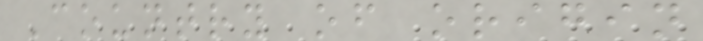Country of origin
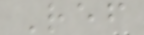Ref
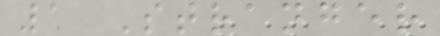1 Stranger
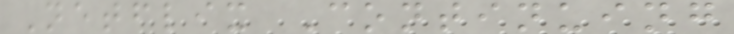Netflix Continuing
